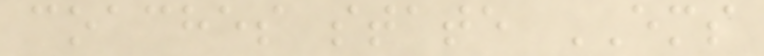coaches state EMS
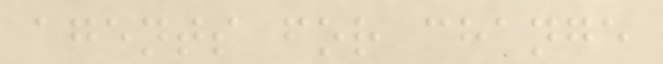agents for change
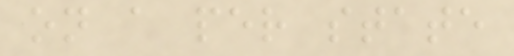on a per state
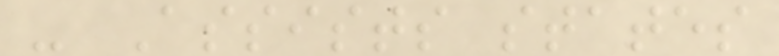- Assists states
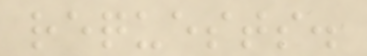requests.
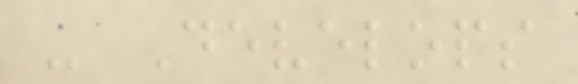- Develops
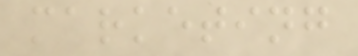marketing
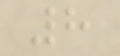8
